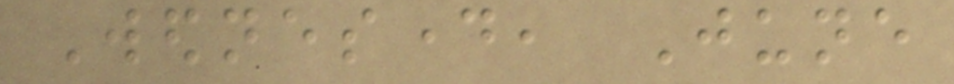Wednesday, June
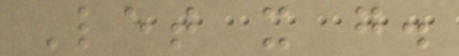Let it go.
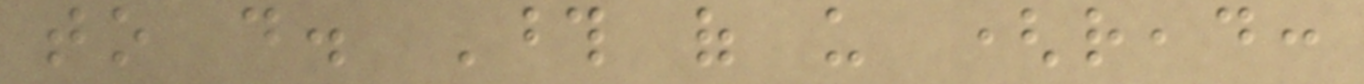to do. Those of us (read:
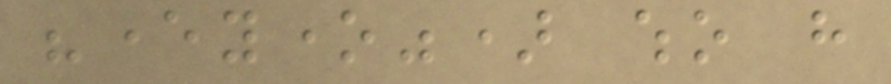"everyone") who have
